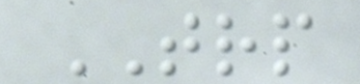TRP
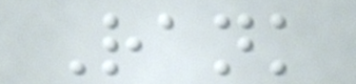Rank
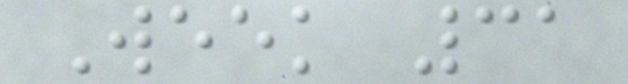Week 31
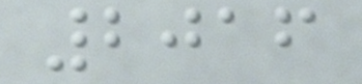2016
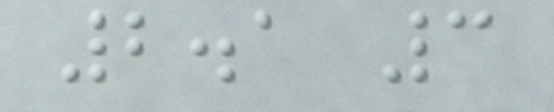2.1 3
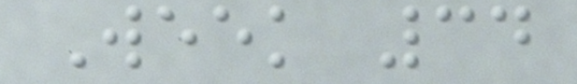Week 34
